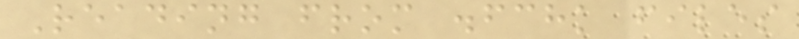Reading from .fchk files
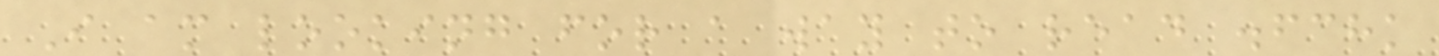I am looking for a way to read .fchk
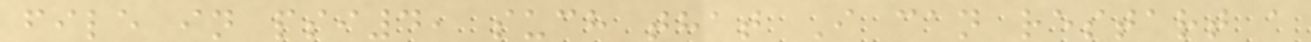file in psi4, such that I can restart a
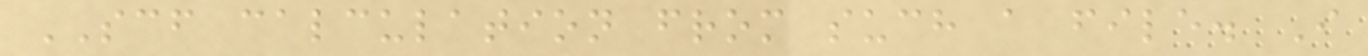SCF calculation from such a file. I
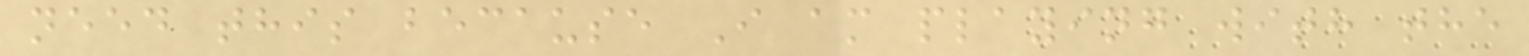need this because I am playing with the
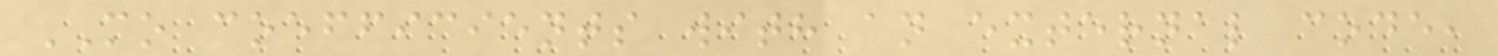MO coefficients with an external code,
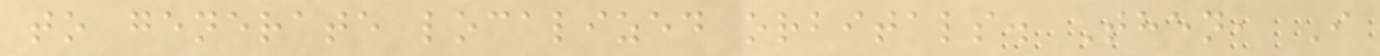to generate localized orbitals. Then, I
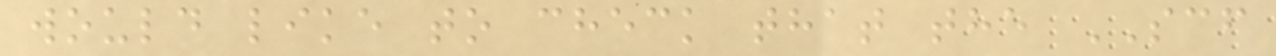would like to check that the SCF
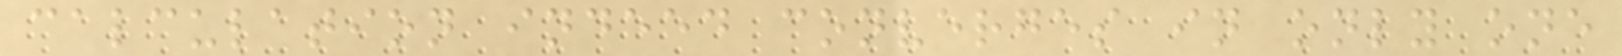calculation indeed converges in only one
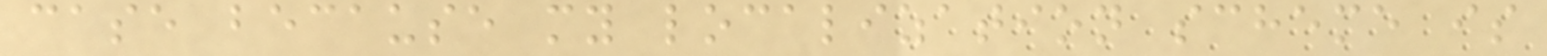case because my localization scheme is
